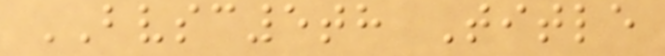BVSC5th Title
